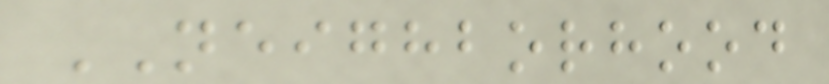NEIGHBORHOOD
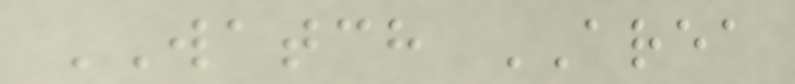WATCH AREA
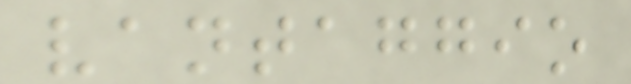vantaggio
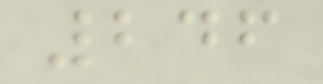246
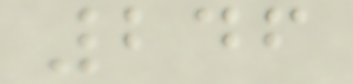246
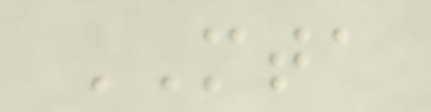MTA
